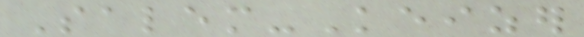Salem-Keizer
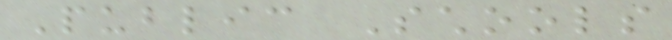Public Schools
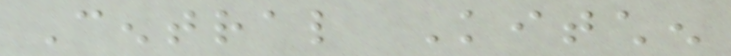Central Kitchen
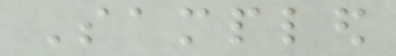Sampled
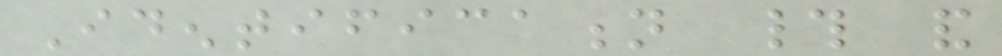Identification # and
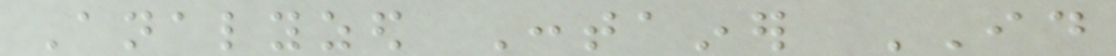Analyzed Container ID
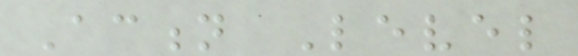Action Level
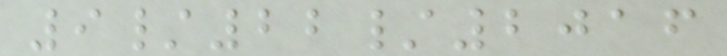9/22/2016
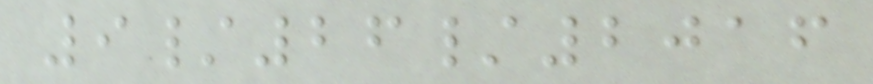9/26/2016
